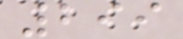299
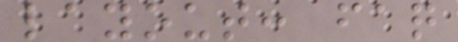layout: faq
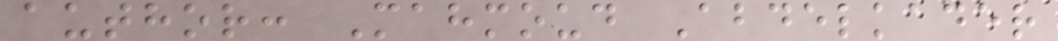author: Mahmoud Abdelkader
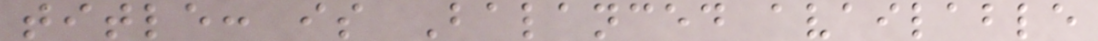title: is Balanced available
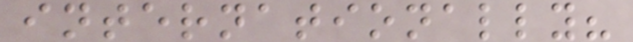internationally?
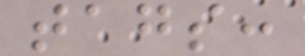tags:
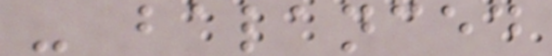- balanced
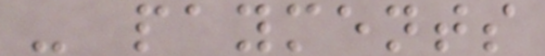- payments
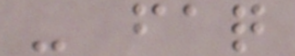- faq
